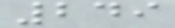249
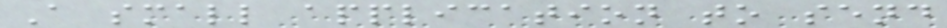A small application to send
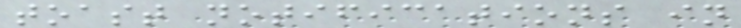toast notifications in
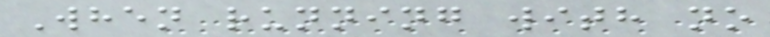When running with no
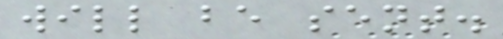will be sent.
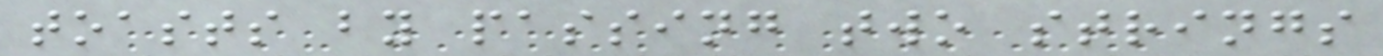toasts by passing two strings
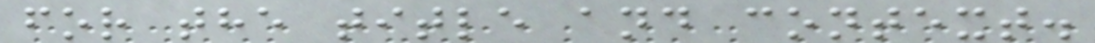for the title and context.
